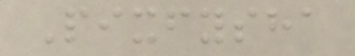Pixfysha
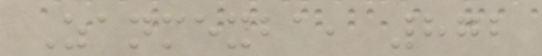Zanmexba, 872
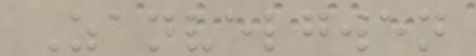Zanvelgwen
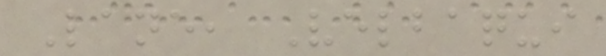Lane, Velbaqui
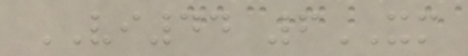VI44 6XM
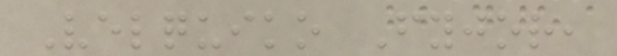Velquiko Fyjor,
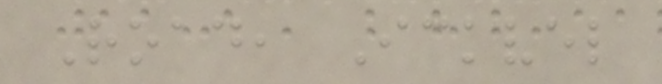Road, Ickvel
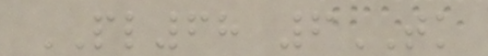PL68 6TK
